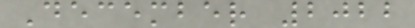December 2022
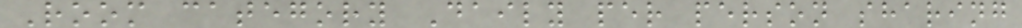Room category Daily per person sharing
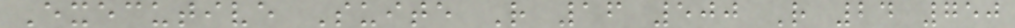Executive Suite R 16 500 R 24 750
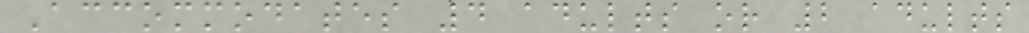Accommodates 4 adults or 2 adults
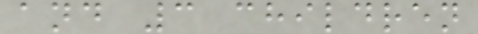and 3 children
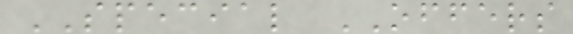SPECIAL OFFERS
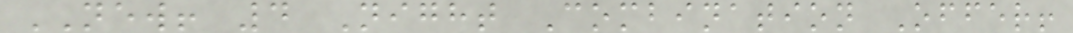NEW! 4 Night Combination Offer!
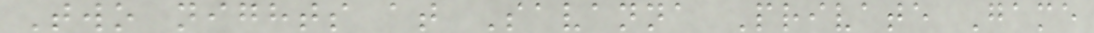Two nights at Savanna Private Game
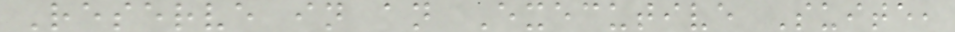Reserve in an Executive Suite,
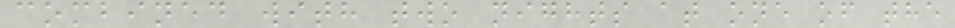combined with two nights at one of the
